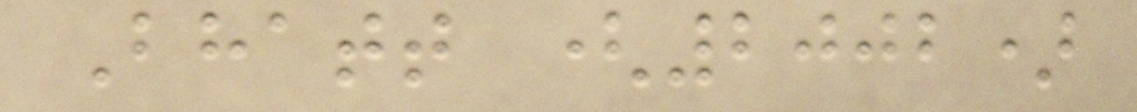Bhatt (2002)
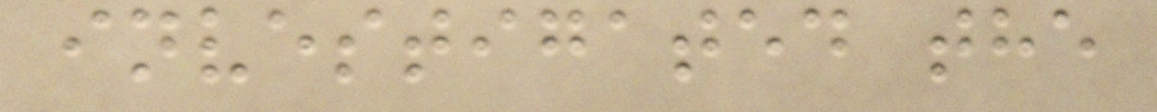investigated the
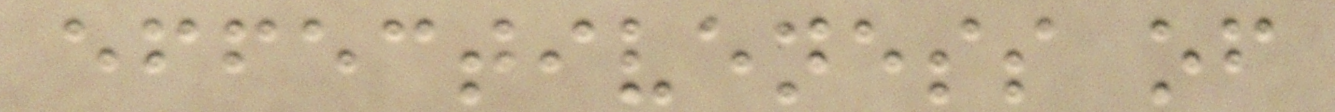effectiveness of
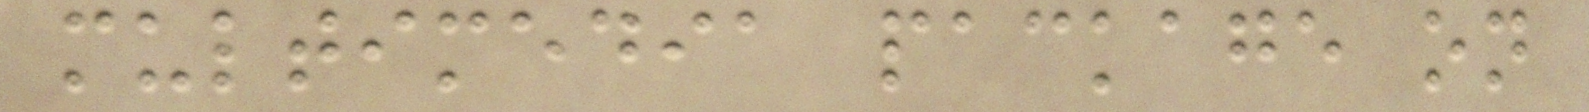multimedia package on
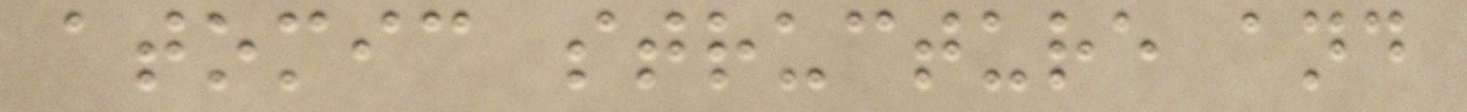atomic structure and
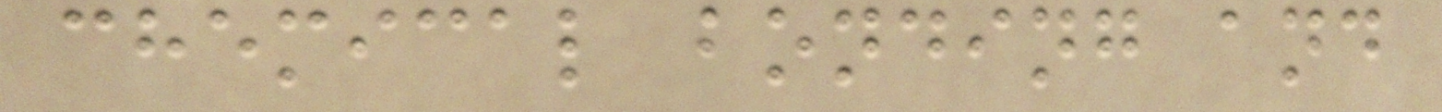chemical bonding and
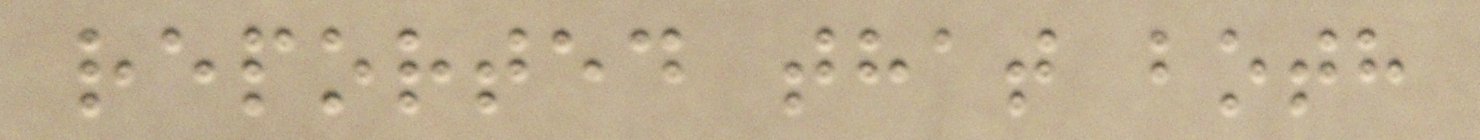reported that both
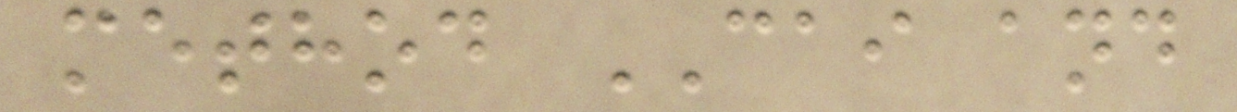method CAI and
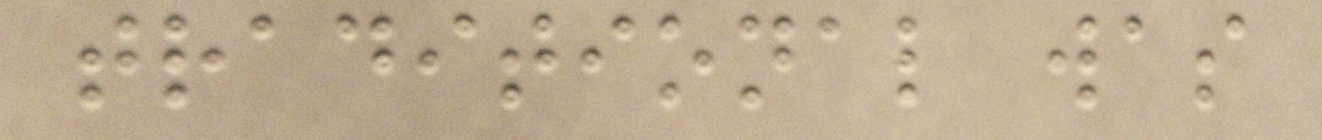traditional was
